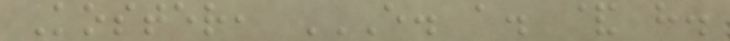Koster, E. A. & H.
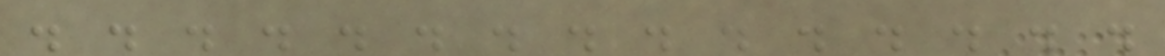. . . . . . . . . . . . . . .
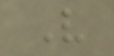V
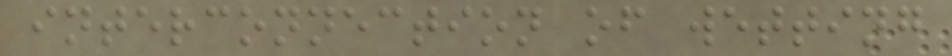interconnection of wetting
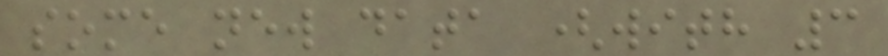some new data (with 3
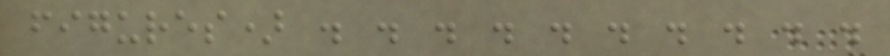figures) . . . . . . . . . .
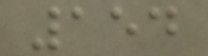154
